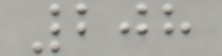208
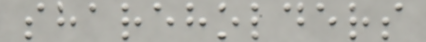shareholders
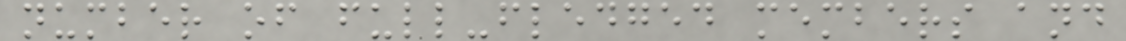number of full-fledged members and
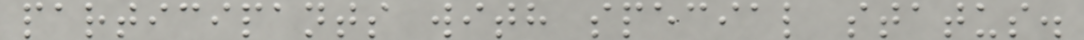participants with special status.
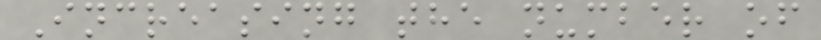Increasing the number of
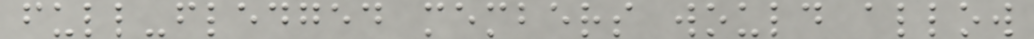full-fledged members would allow
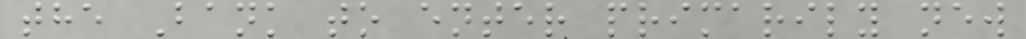the Bank to enter primarily new
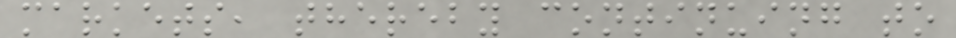markets, thereby continuing to
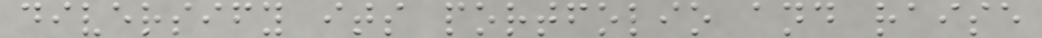diversify its portfolio and raise
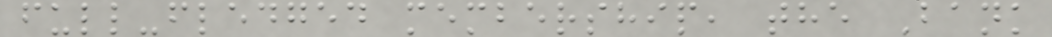full-fledged membership, the Bank
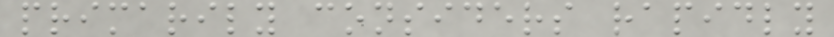primarily considers rapidly
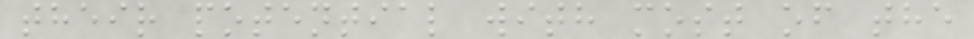their potential with most of the
